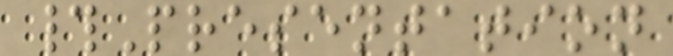#Presentation
